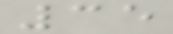35
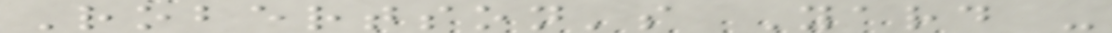Robertson's Yard -
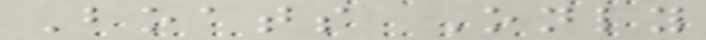Boats Only
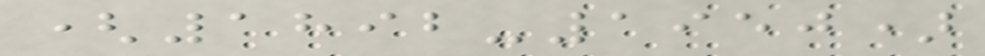(1892-1950)
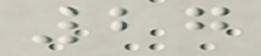27
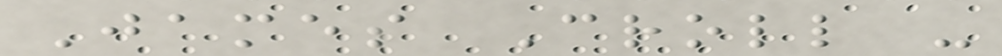James Croll -
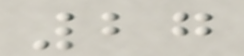27
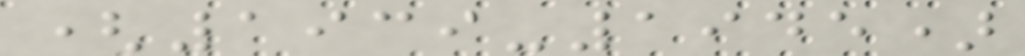(1939-1945)
